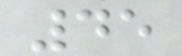45
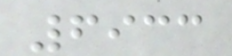6933
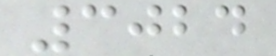3024
